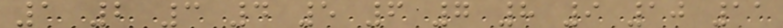1 2 3 4 5 6 7 8 9 10 11
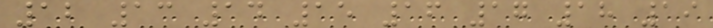12 13 14 15 16 17 18 19
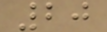20
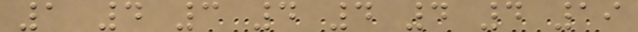1 4 3 4 4 4 4 19
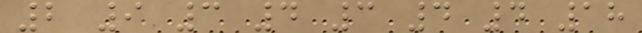2 9 3 4 3 4 4 18
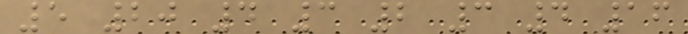5 20 4 3 2 3 4 16
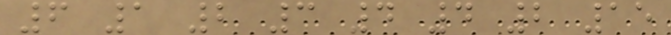6 1 2 3 4 4 2 15
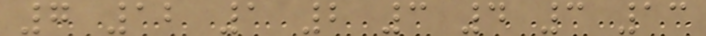7 12 1 2 3 4 3 13
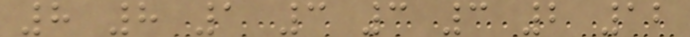8 8 1 3 3 3 2 12
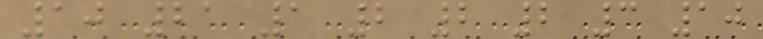10 21 1 2 2 2 3 10
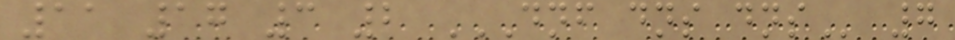11 17 3 2 DNF DNS DNS 7
